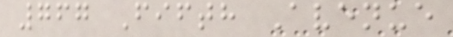767 Fifth Avenue
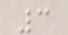3
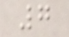7
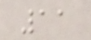11
